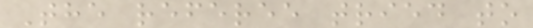The referee tried to
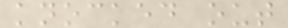knocked out
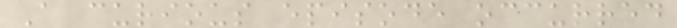A curious episode occurred
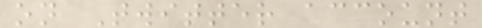on Twitter account
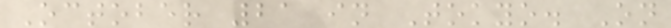October 21 in Tokyo. On
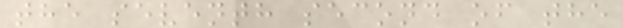the seventh second of the
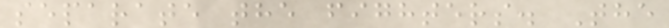separate the fighters. The
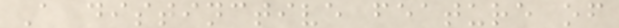A distinctive feature of
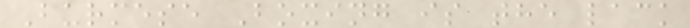Burmese Boxing is the lack
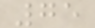75
